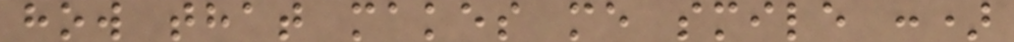how that makes me smile :)
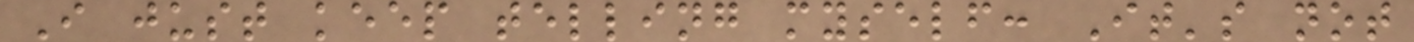I just keep telling myself: It's not
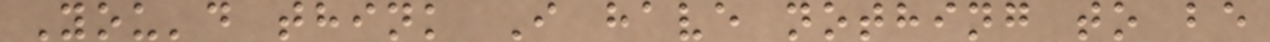You'd think I have nothing to be
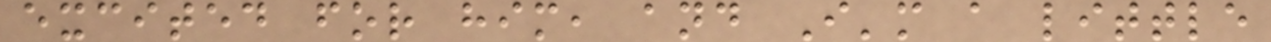excited for him, and I'm a little
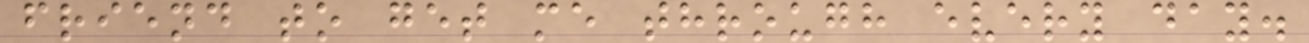friend to get me through every day.
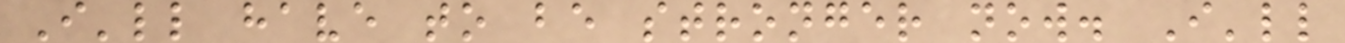I'll have to be stronger now. I'll
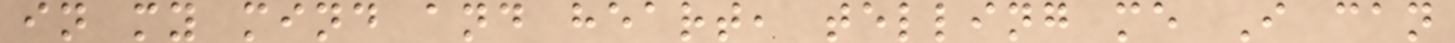in my mind and heart, telling me I can
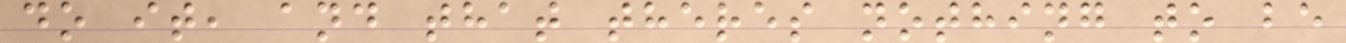do it, and that theres nothing to be
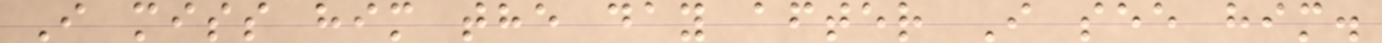I miss him the day after I see him.
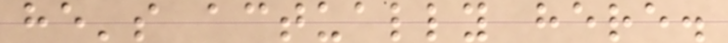he's actually here.
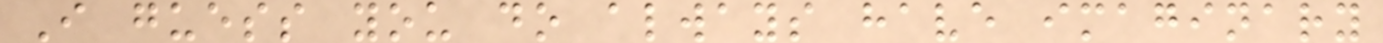I guess you do always have imaginary
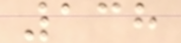138
